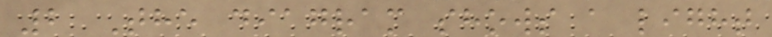2 The diagram shows a light
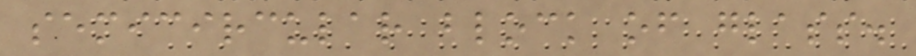semicircular block of glass.
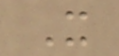X
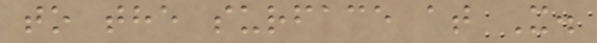to the surface at X.
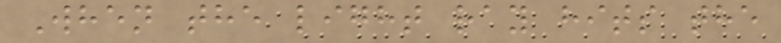When the light ray hits the
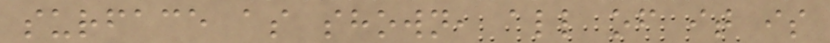surface as shown, all of it is
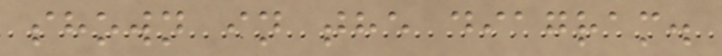shown in the diagram.
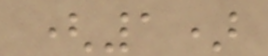(1)
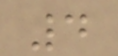4
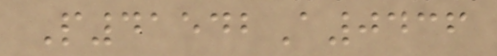P41542A0436
